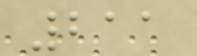211
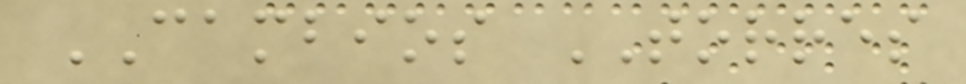CAMBIOS TORRES
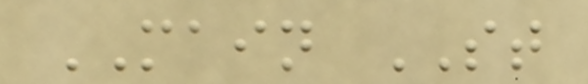MAIN ST
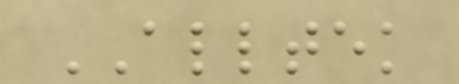ALLTEK
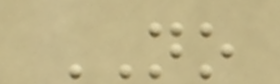NO
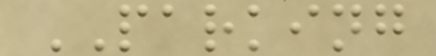PARKING
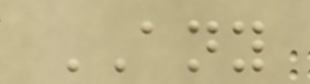ANY
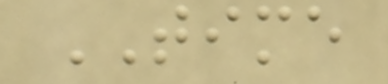TIME
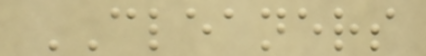CLEANERS
